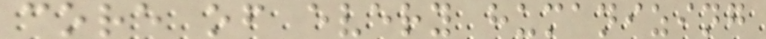core of every humanizing
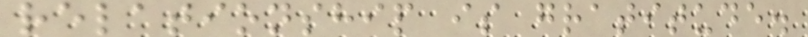relationship is gratitude.
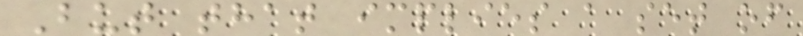But that implies a set of
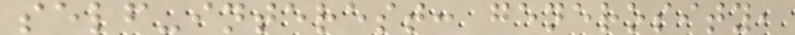self-interest: generosity,
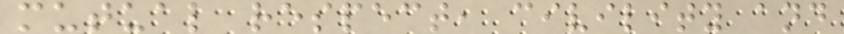mutual respect, civility and
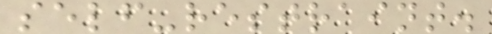self-restraint.
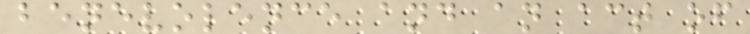benevolence and an act of
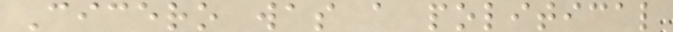Cicero was a political
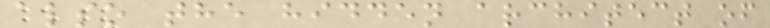also the hidden architect of
